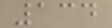134
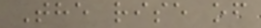The rise of
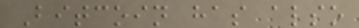Bitcoin has also
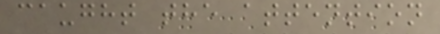caught the attention
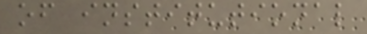of institutional
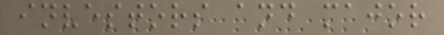investors and major
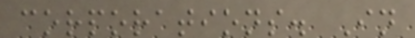corporations. In
